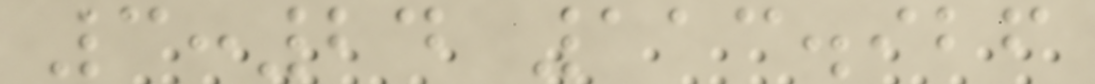3:24 113.926
